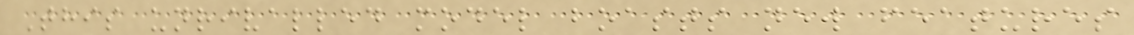This unrivalled model boasts new features
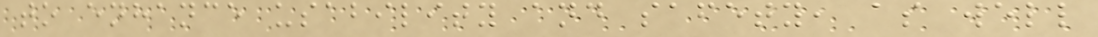to enhance usability and safety, as well
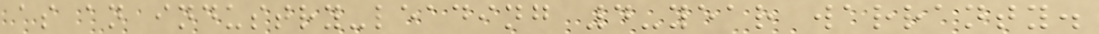as an industry-leading 4-year warranty.
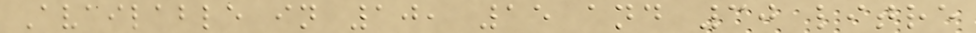Available in 10, 15 and 30 litre
